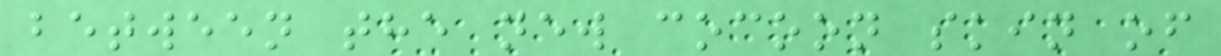between the new cocoon skin of
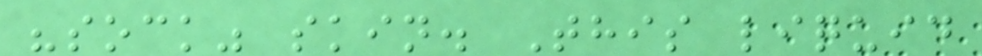"sock" skin. This liquid
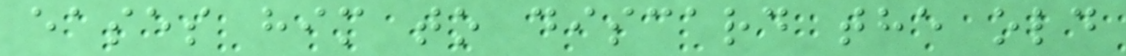eases him to discard the old
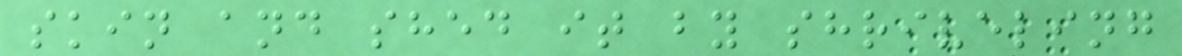skin and shed it by shriveling
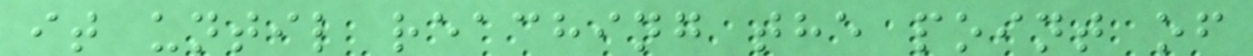it until reaching the point of
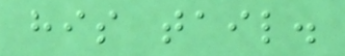his tail.
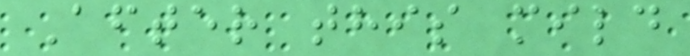After this mild
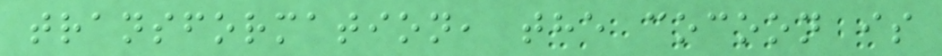transformation, the cocoon is
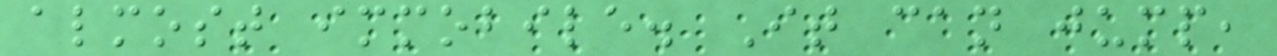almost immobile. It can jump,
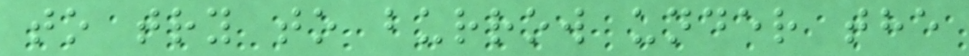to try to burrow under the
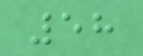58
